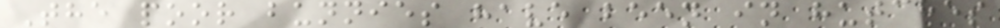The poor bunnies have been in hutches
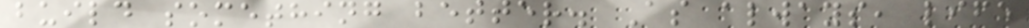build something better. As always, life
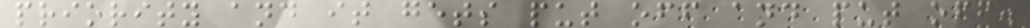priority and it gets put off and put off.
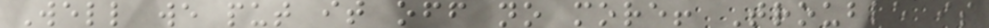Well we put it off no more! Trouble is
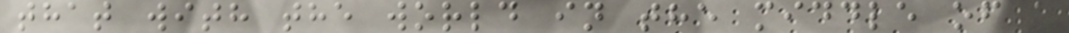that with the world in the middle of a
